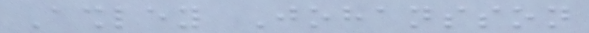Ashley Johansson
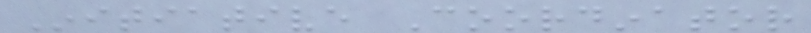Initiative Coordinator
